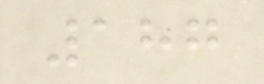187
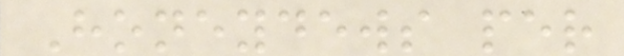Honeydews per
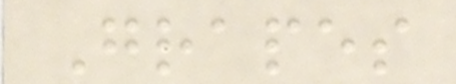Grapes
